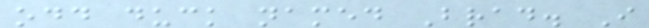odd duck named Brad. I
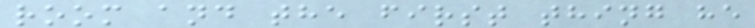room and the first thing he
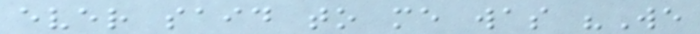ever said to me was "We
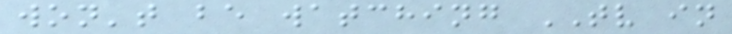won't be watching TV in
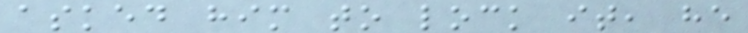asked him to lock it, he
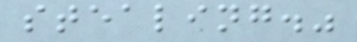stealing."
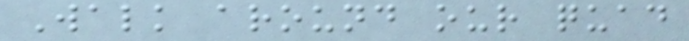Walk around our quad
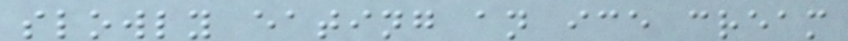slowly eating an ice cream
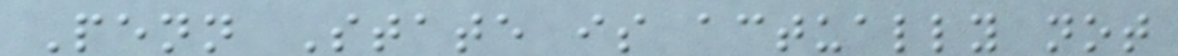Penn State is actually not
